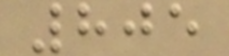805
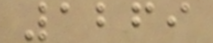1269
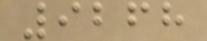9268
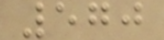570
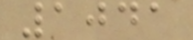1041
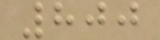800
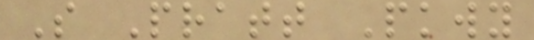S Pratt Pkwy
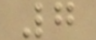7
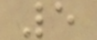5
